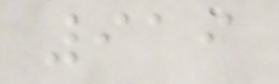919
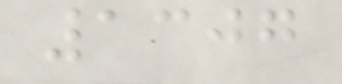1307
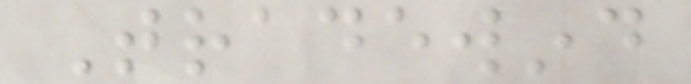Tradewind
